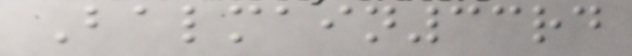Balmain33rd
